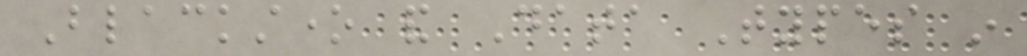Blackstone and Data Types in
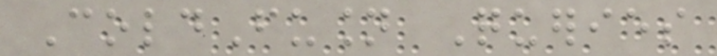ColdFusion Queries
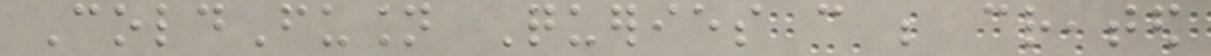ColdFusion Queries can be created
